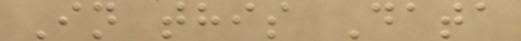In this Data
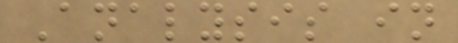Analysis in
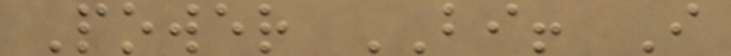Power BI! I
